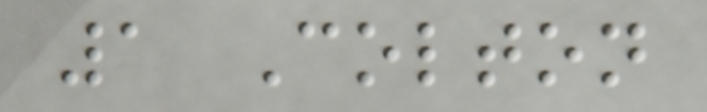1 Colton
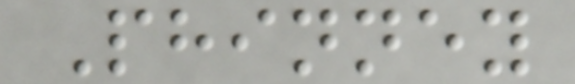Phinney
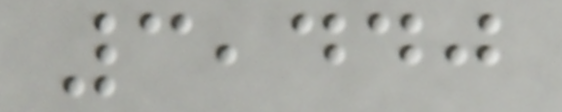3,440
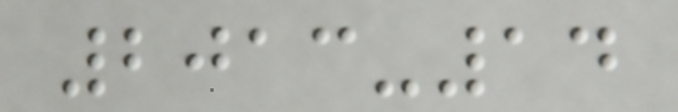2013-14
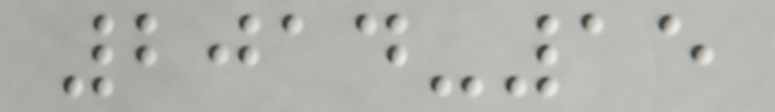2014-15
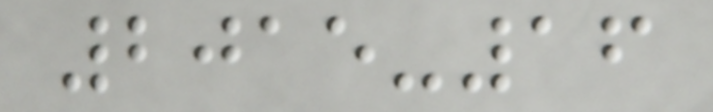2015-16
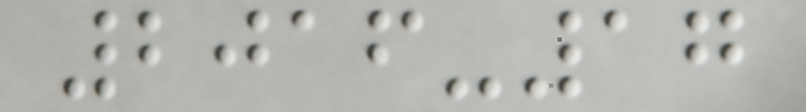2016-17
